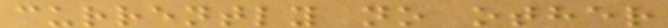currently no other
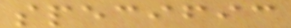specific
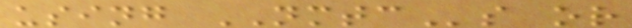using NMTCs or
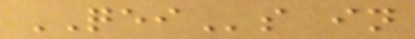QEIs in
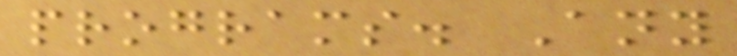programs. Any
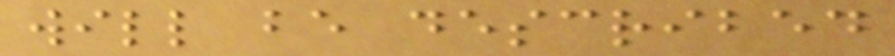will be described
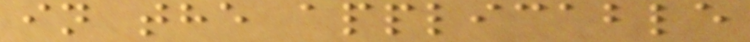in the applicable
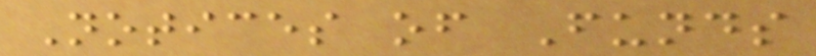Notices of Funds
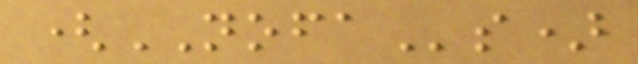(NOFAs)
